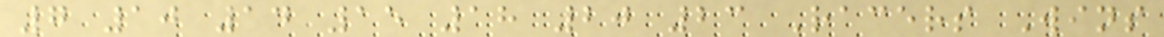7 10 14 15 18 20 23 Racers Wins
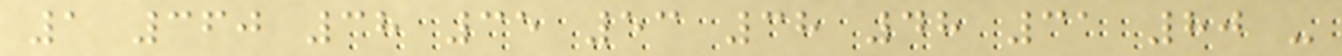1 360 38 35 53 38 48 31 80 -
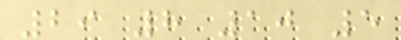29 8 10 5
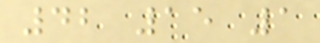42 15 1
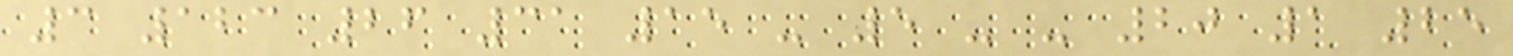3 123 26 31 15 - 5 - - 20 1 25
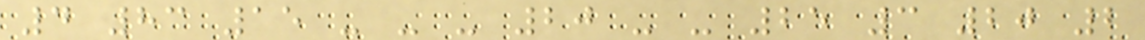4 83 15 - - - 20 - - 25 3 20 2
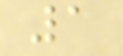1
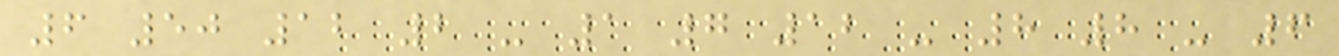6 50 12 2 - 1 7 12 - 8 8 - 6
